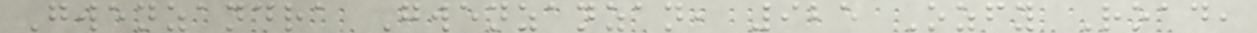Gwenzandra Gwenzanzan, 925 Ozfy Road,
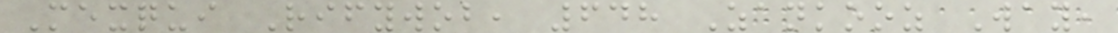Mexqui Rifywob, 648 Zankooz Way,
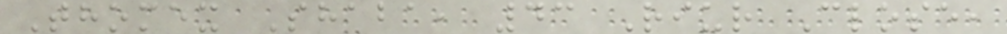Thomex Shaba, 43 Riur Close,
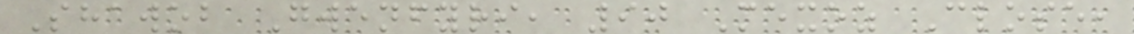Shawob Gwenfyri, 90 Mexoz Close,
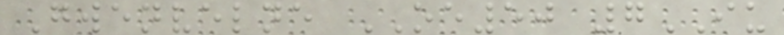Gwenvelne OE50 7IU
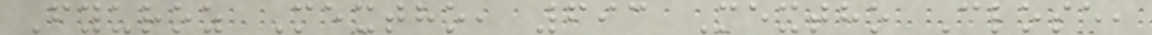Fyuroz Mextho, 693 Mextho Close,
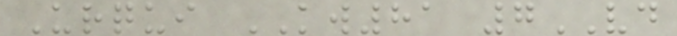Urqui KW81 7VD
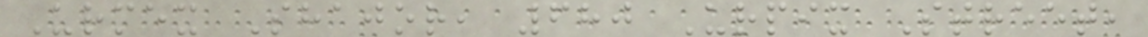Urmex Shajor, 680 Urpix Street,
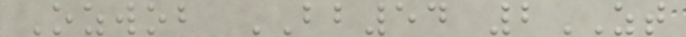Ozwob BB54 2ZT
